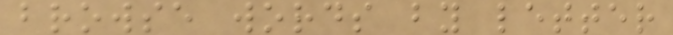browse words by letter
